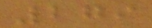279
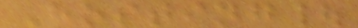Hosting|
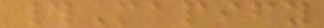#Mapify
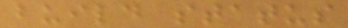build status
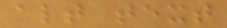alt text
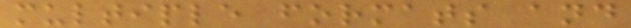multiple formats and
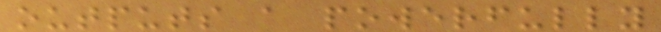outputs a powerfully
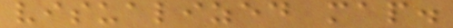visualized map.
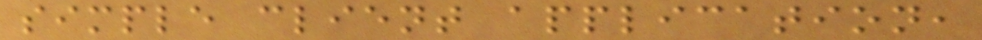simple client application,
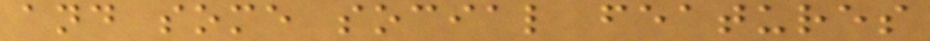and some social features
